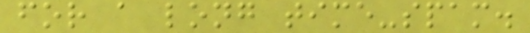for a long time-spam.
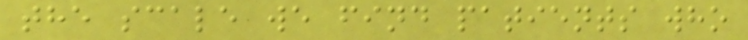the scale we find patients who
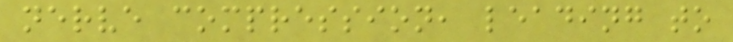nerve compression, leading to
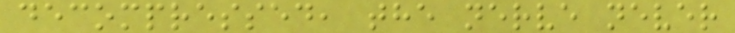decompressed, the nerve never
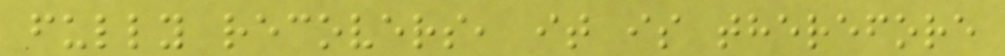fully recovers, it is therefore
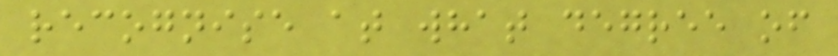recognise at what degree of
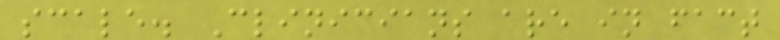scale. Clinicians are in fact
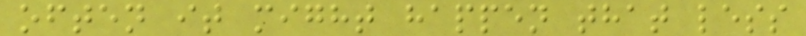often it might happen that less
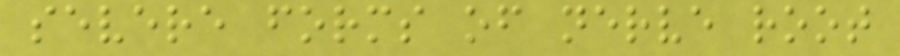severe forms of nerve root
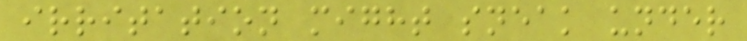irritation might sneak under
